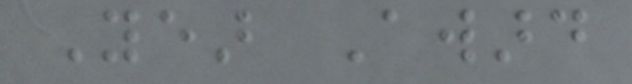Year Award
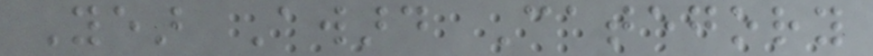Year Award Category
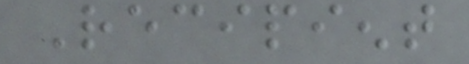Recipient
